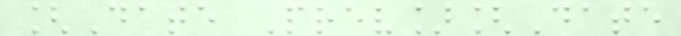[Date Prev][Date
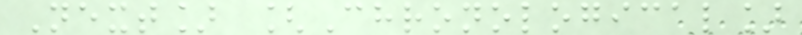Next] [Chronological]
